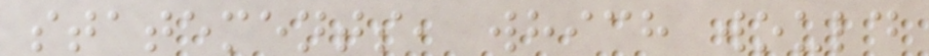statements, which would
